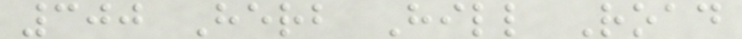300 Herb Hill Road
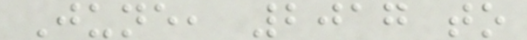June, 2017 to
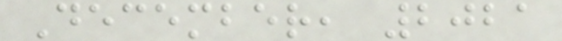December, 2021
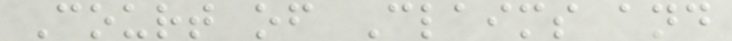Court of Claims and
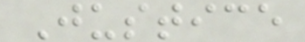Justice
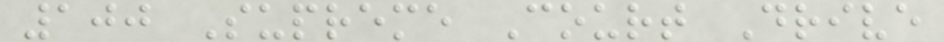100 Supreme Court Drive
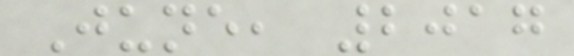June, 2017
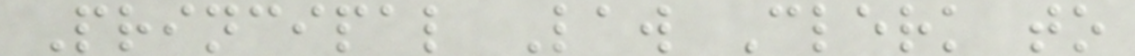Principal Law Clerk to
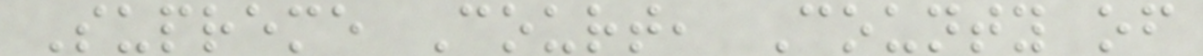Supreme Court, County of
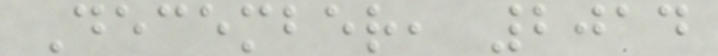December, 2014
